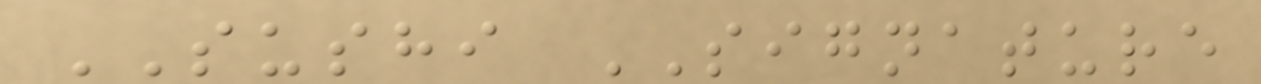SUSHI SIGNATURE
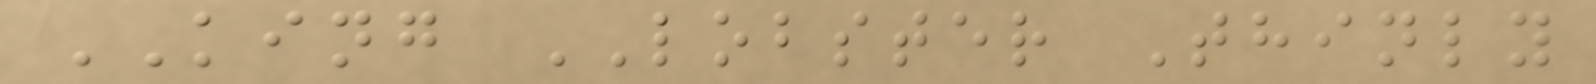KING LOBSTER Thinly
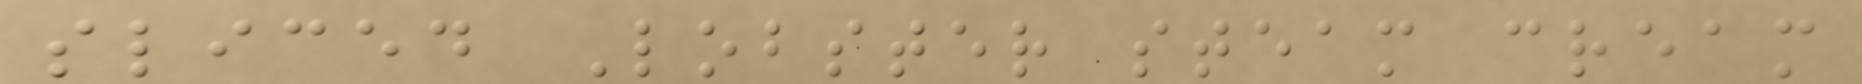sliced Lobster steam cream
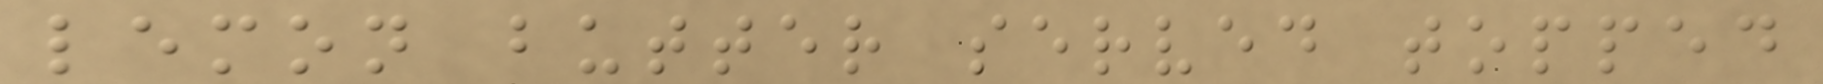lemon butter served topped
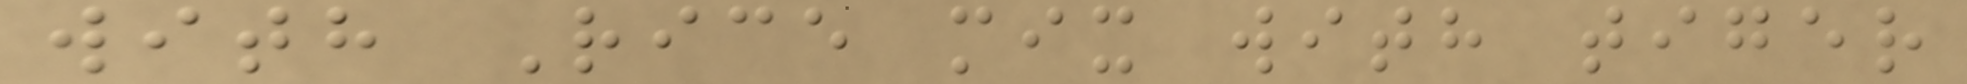with Rice mix with tiger
